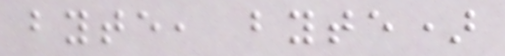byte, byte)
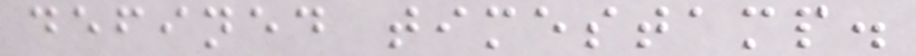defined timestamp.
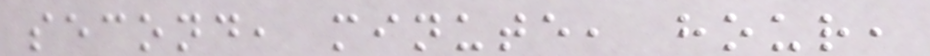second, minute, hour,
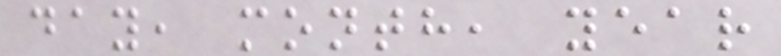day, month, year
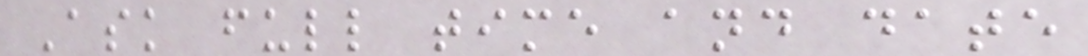Ask full time and date
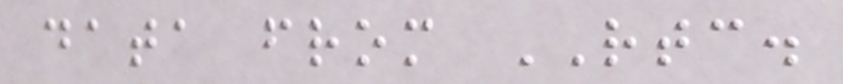data from RTC.
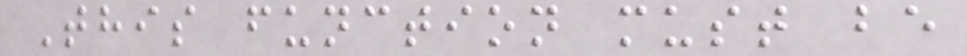This function must be
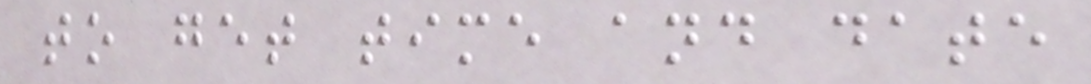to get time and date
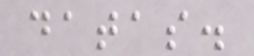datas.
